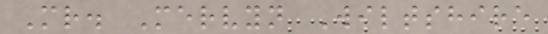Mr. Mervyn Wiltshire
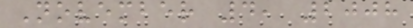November 4, 2008
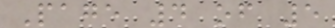Page 4 of 5
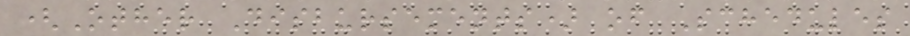(Other Disbursements) of Schedules
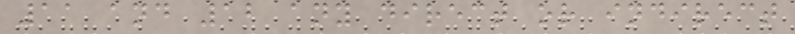11 and 12 any direct or indirect
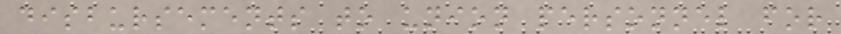disbursements to union personnel for
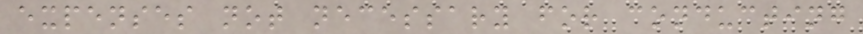expenses not necessary for conducting
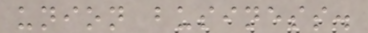union business.
